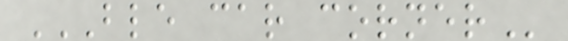BLE CAR CORNER
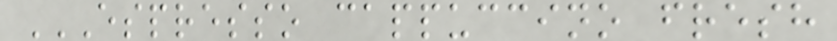ESPRESSO CAPPUCCINO FRESH
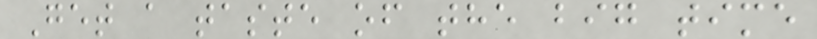Get a taste of the big time
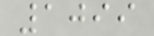1099
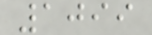1099
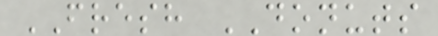FRESH DONUTS
